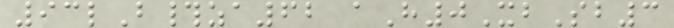93lB#za62 aH0XbSb3
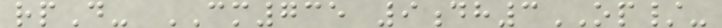rpD- CM735 9dh3OP/-
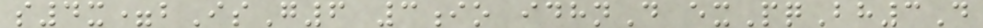s4x=bIsG6 3io idhnD exPqBh3D
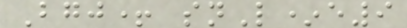Bgj+ snL*e9
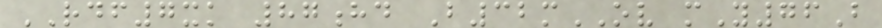RDF7xk 87hd B32mOV mY76B
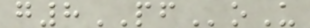g8PFoU
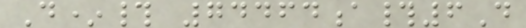D*# 74464a#6D
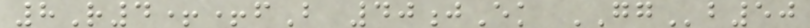8R4++fB 40jEk GGb50
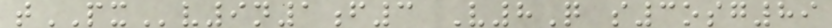tPXv9n1f3 V8Q s3osg89
